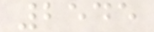2545
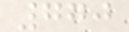770
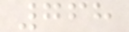768
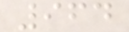964
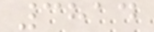3814
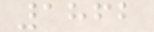1862
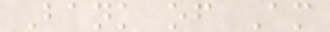Bank of Am
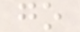go
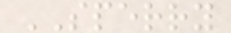SPERRY
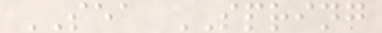SEA SPRING
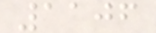1106
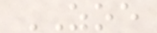ZOE
